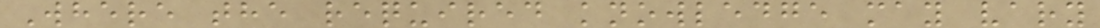Where the required knowledge may vary
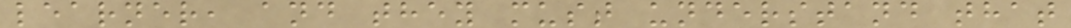learner, and they must understand that
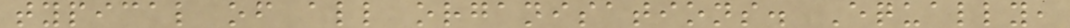typical of all organisations. Equally,
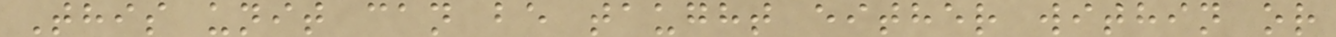This unit can be taught either within or
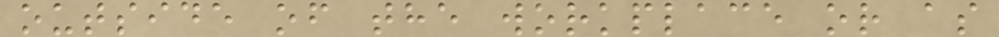outside of the workplace or as
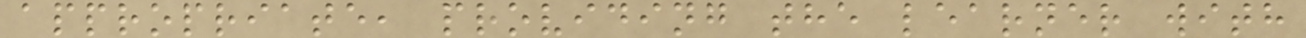appropriate, providing the learner with
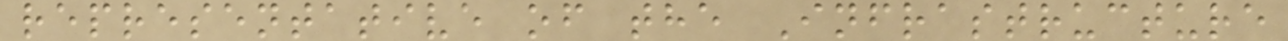representative of the Infrastructure
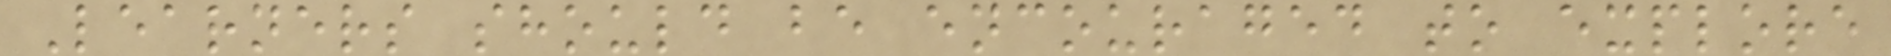Learners should be encouraged to explore
